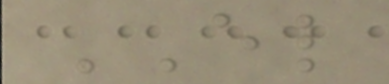EL
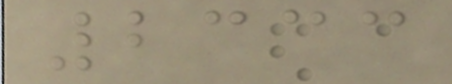2333
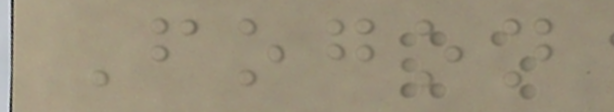Fogon
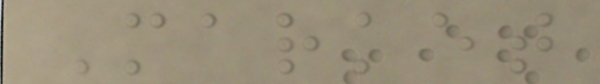Market
